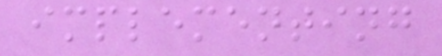implementing
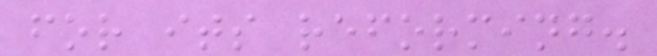for its reforming.
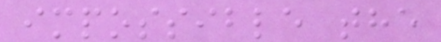impossible the
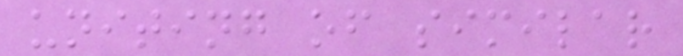uniting of similar
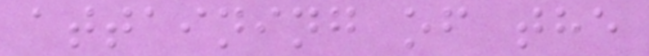attaining of the
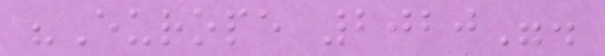"Europe 2020".
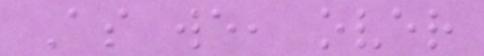As we, over
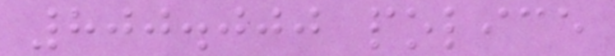800.000 police
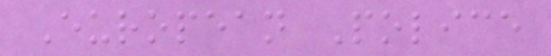European Police
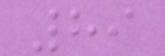89
